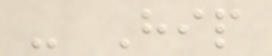- Hip
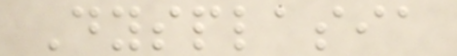Dysplasia
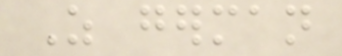As german
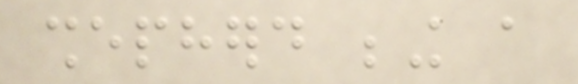shepherd being a
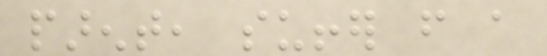parent, suffer from a
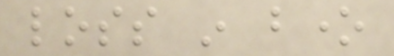loss in bone
